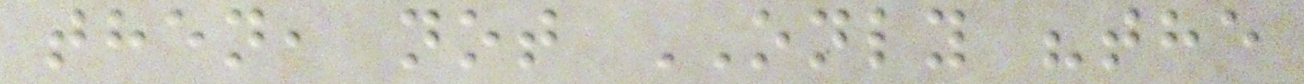then, not ONLY "the
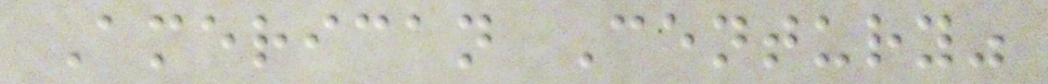American Century"
